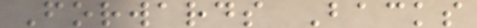Forwards Backs
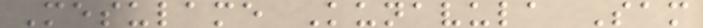Mesulame Kunavula Sam
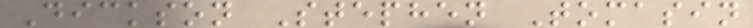Dickson Stephen Tomasin
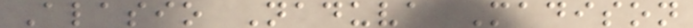Alasio Naduva Madison
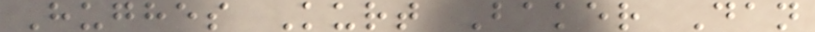Hughes Kurt Baker Dan
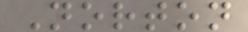Norton
